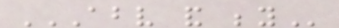ABOVE AND BEYOND
